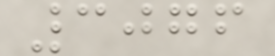3076
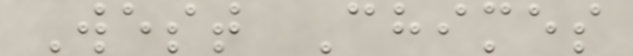West Chimes
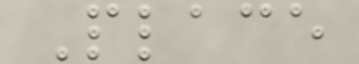Place
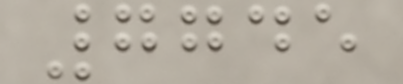7745
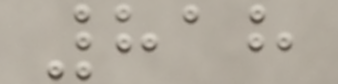818
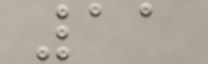11
